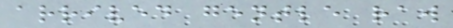arrived gentle raw
